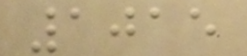1015
